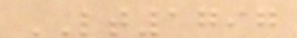LT1797
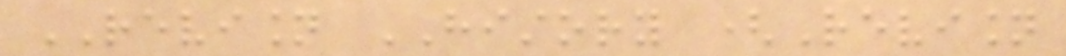REVISION HISTORY (Revision
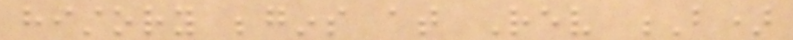history begins at Rev B)
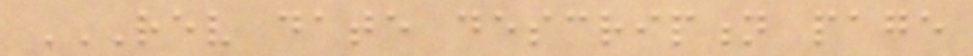REV DATE DESCRIPTION PAGE
